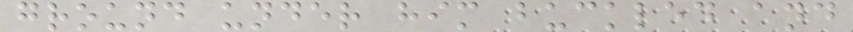ground under him buckled and
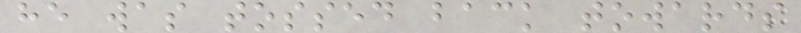he was tossed back towards
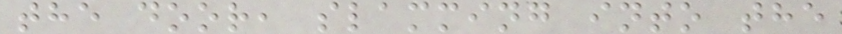the door, slamming into the
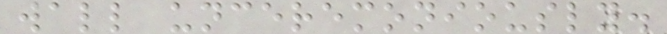wall unceremoniously.
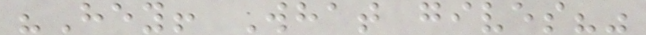"Hey! What gives?"
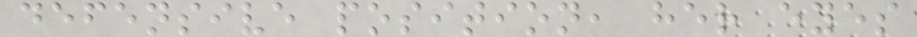defensive position, her eyes
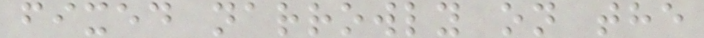fixed narrowly on the
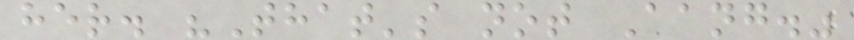her. "That's not Aang."
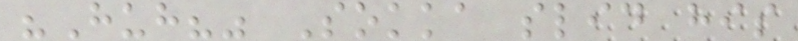"Huh?" Sokka slid his
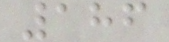186
